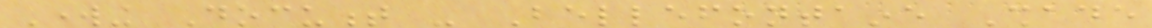Working Document - Bellefontaine Shade
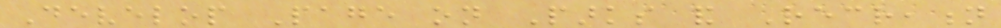Develop Page on Parks and Recreation
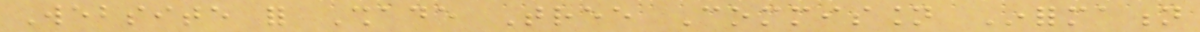Website for Shade Tree Commission Information
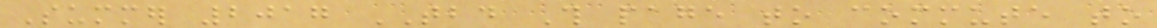Summer 2017 TBD This page to commute to
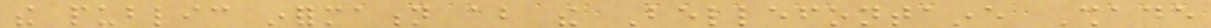the public information about the Bellefontaine Shade
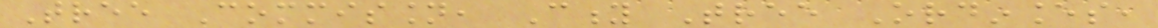Tree Commission, City Tree Ordinances,
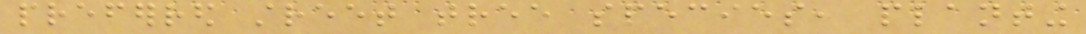preferred street tree species, planting
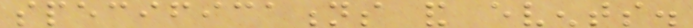specifications and events.
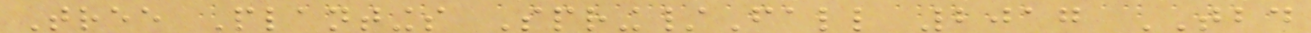Tree Plantings Spring/Fall 2017 TBD
